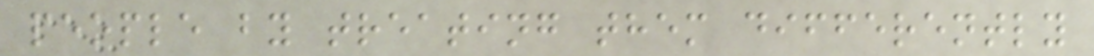people by treating them differently
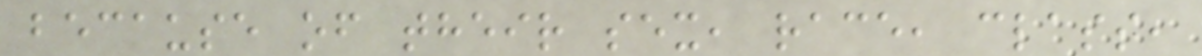because of their sex, race, class,
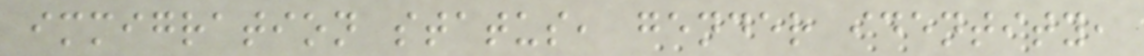immigration status, gender identity,
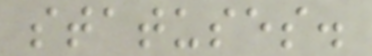statuses.
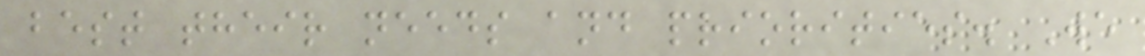best their needs and priorities. We
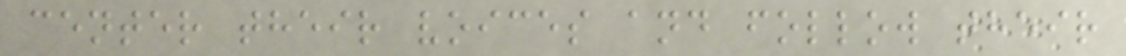center their voices and follow their
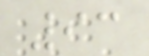93
